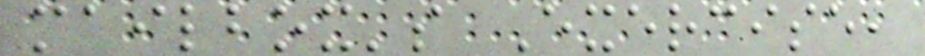mailbox's Exercise,
